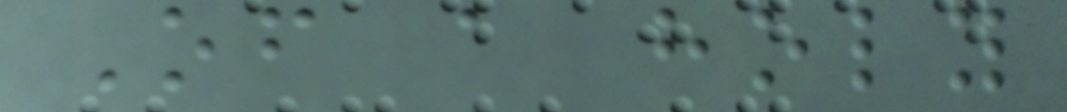Of a holy
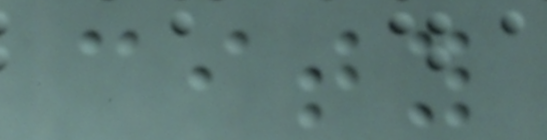city
